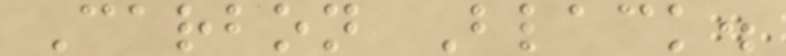Carbon Black.
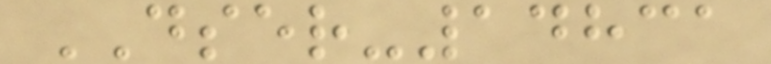DSER-14831
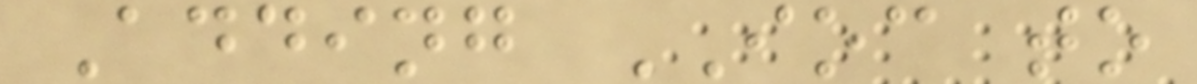Adding IOC to
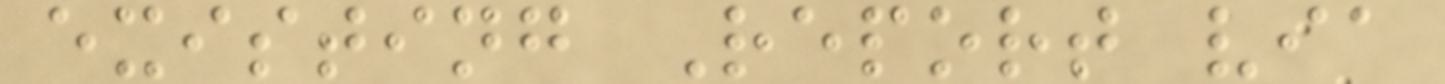existing Report via
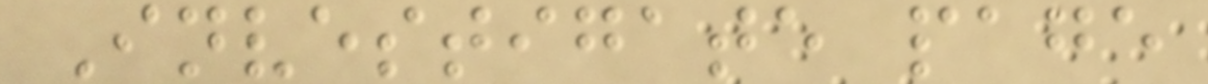Investigate page
